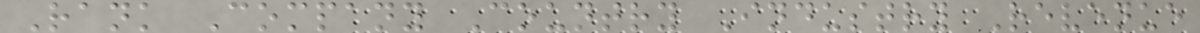Rank Company Country Industry Revenue
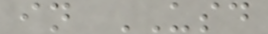in USD
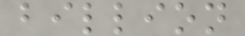billion
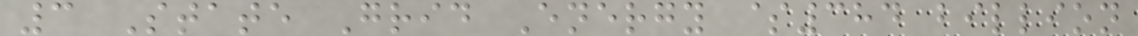3 State Grid Energy $384 billion
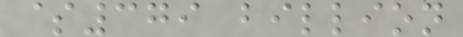$379 billion
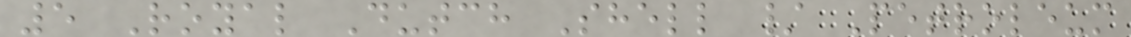5 Royal Dutch Shell / Petroleum
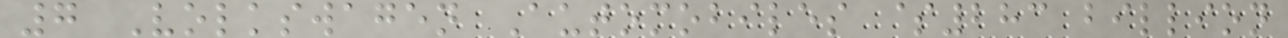7 Volkswagen Automobiles $283 billion
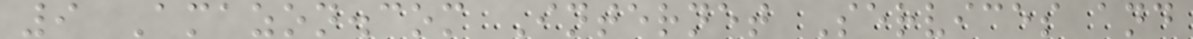9 Amazon.com Internet Services and
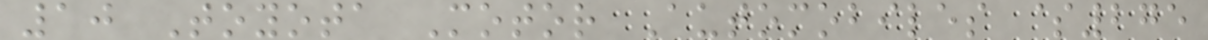10 Toyota Motor Automobiles $275
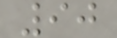90
